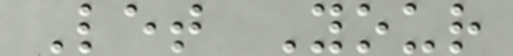Let Your
